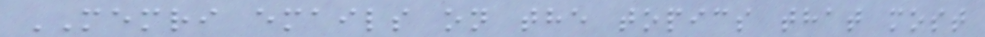MEMRI emails on the topics that most
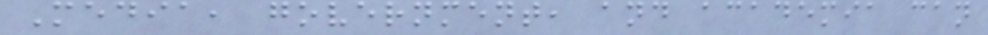Media, government, and academia can
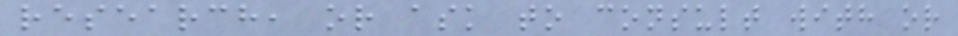research, or ask to consult with or
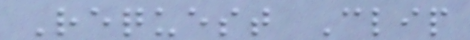Request Clip
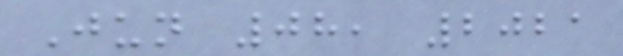Jun 08, 2021
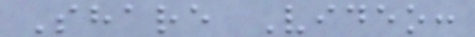Share Video:
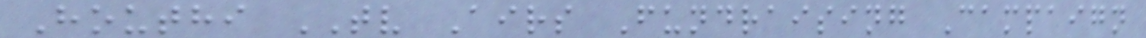Houthi TV Airs Fundraising Campaign
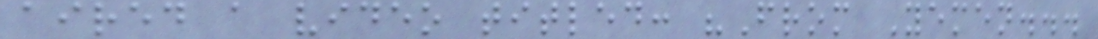aired a video titled: "From Yemen...
